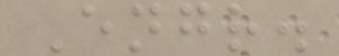Engr.
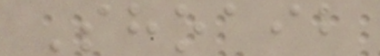Shoaib
